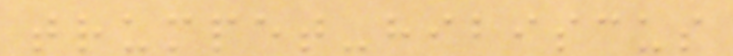trumpet-hibiscus
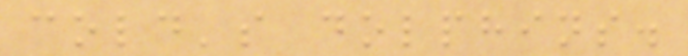cold's dolphins.
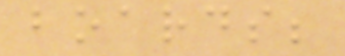boards;
